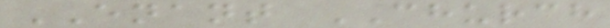ENANT CHURCH
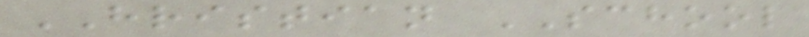HRISTIAN SCHOOL
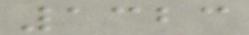1323
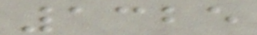1325
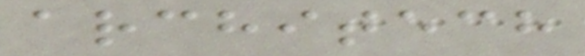architech
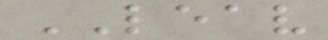LEAV
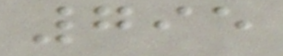795
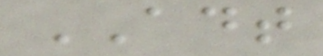ADT
